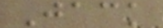Jack
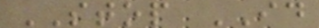STOP ID
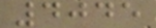4045
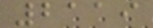2119
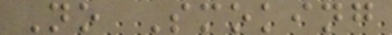No Smoking
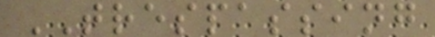TRESPASSING
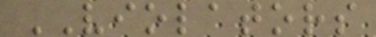VIOLATORS
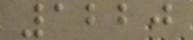1220
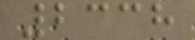2338
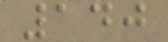140
